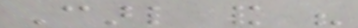Carl and his
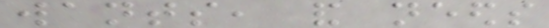wants, and needs
